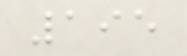195
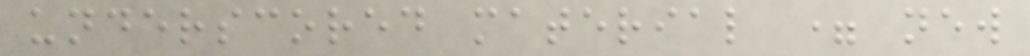underscored material = new
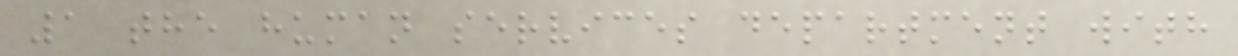1 the human services department with
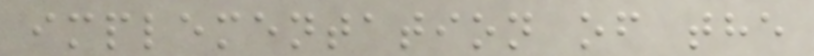implementation of the
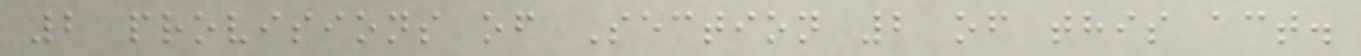2 provisions of Section 2 of this act.
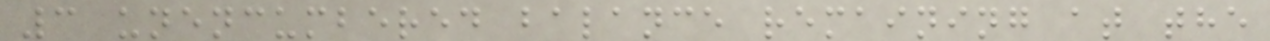3 unencumbered balance remaining at the
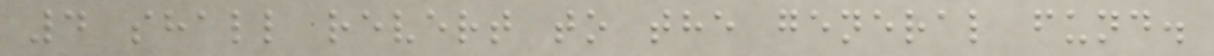4 shall revert to the general fund.
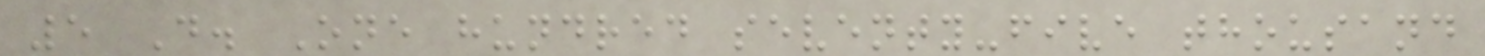5 D. One hundred seventy-five thousand
